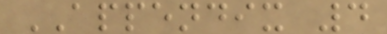APPENDIX 4
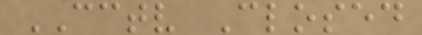CCTV Closed
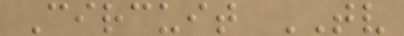Circuit TV
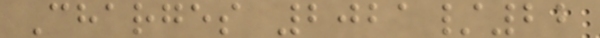Charges 2021/22
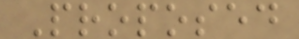Proposed
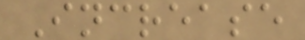Increase
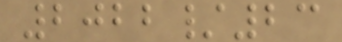2022/23
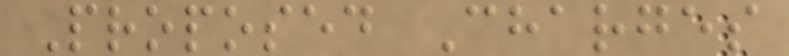Proposed Charges
